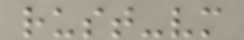rust-vm
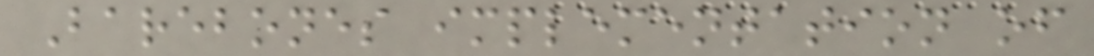Barebones implementation of
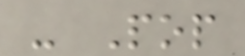- Pop
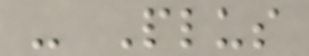- Plus
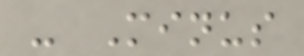- Minus
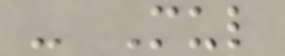- Mul
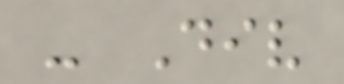- Div
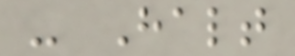- Halt
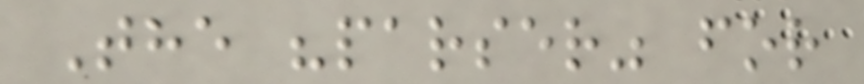The "parser" for
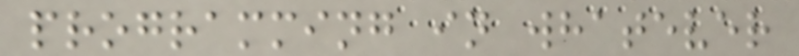programming in whatever
